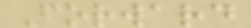Forward
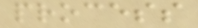process
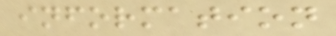information
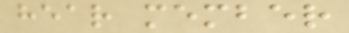hear member
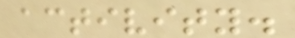activity.
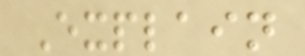Explain
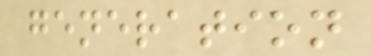generation
